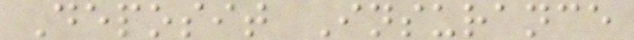Deposit Insurance
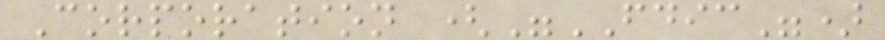Corporation ("FDIC")
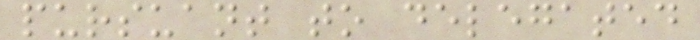pursuant to delegated
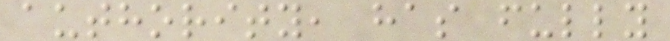authority, has fully
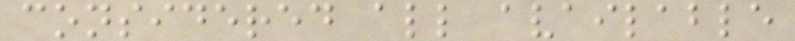considered all available
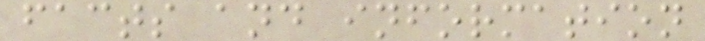facts and information
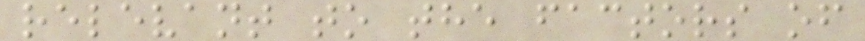relevant to the factors of
